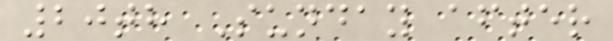20th Sunday after
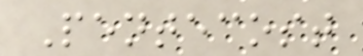Pentecost
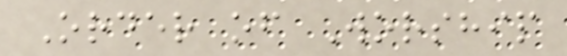Order of Worship
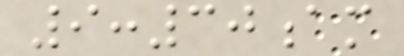9:30am
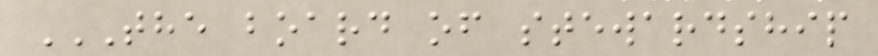THE BOARD OF STEWARDSHIP
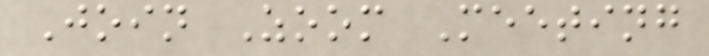Join Zoom Meeting
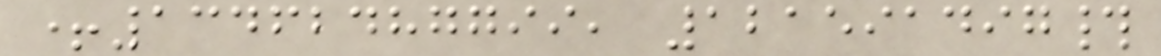+13462487799, 121591497#
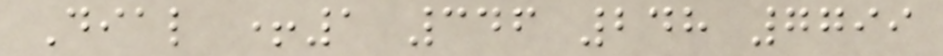Dial +1 346 248 7799
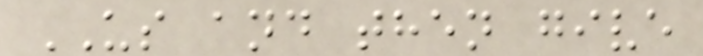US and then give
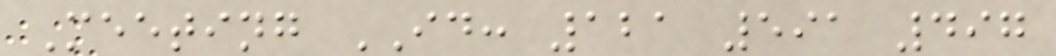Meeting ID: 121 591 497
